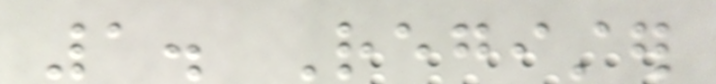1. Register
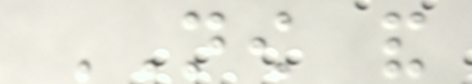NOW and
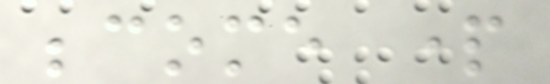become part
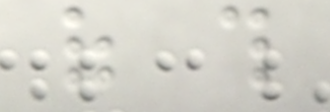of this
